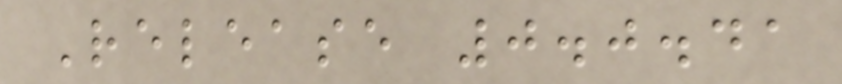Release 0.0.41
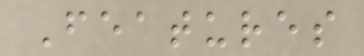Features
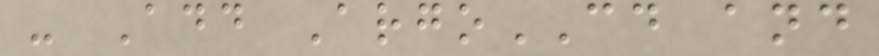- Add ArgoCD and
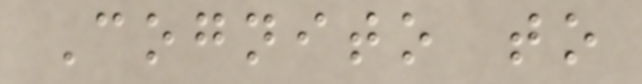Cognito to
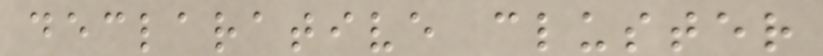declarative cluster
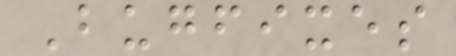Bugfixes
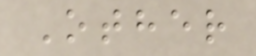Other
